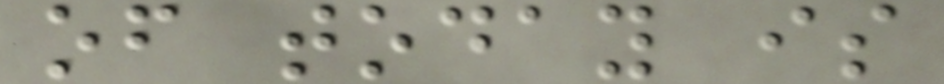of today is
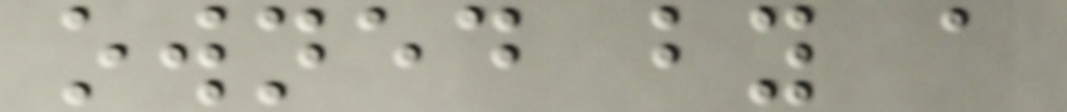owned by a
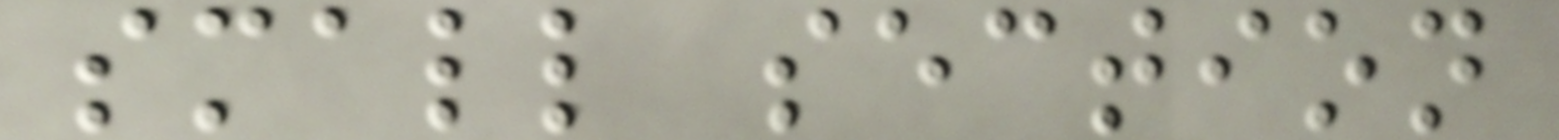small section
